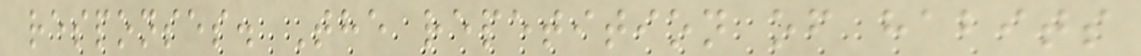responses. The repetition of habits
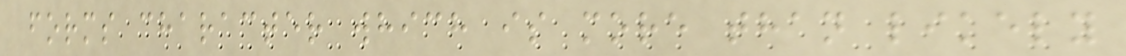forms character which is more than likely
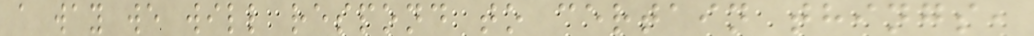a way we will respond to certain things,
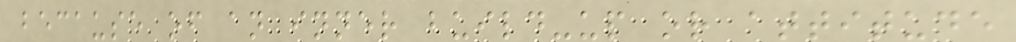because of an inner build-up or attitude
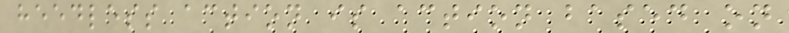heedless action is action based on
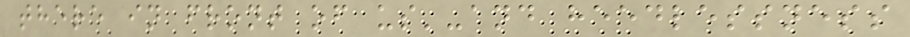there in front of us'-and heedlessness
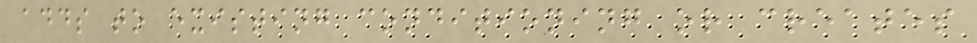adds to existing conditioning or creates
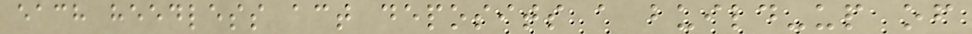each heedless act deposits a build-up of
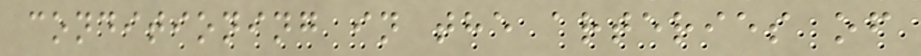conditioning in the arteries of
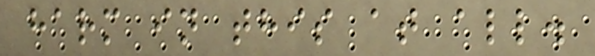harm in this at all.
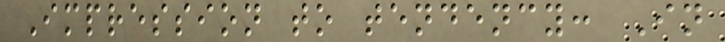Impression to tendency: In
